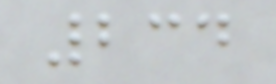234
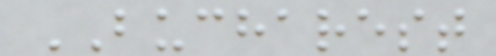BUCHAREST
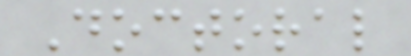Doctoral
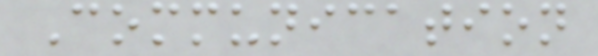Communication
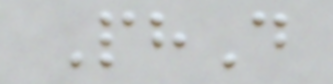PhD
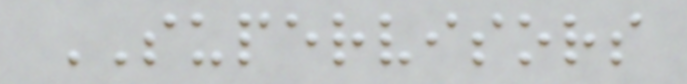SUPERVISORS
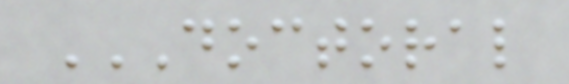DOCTORAL
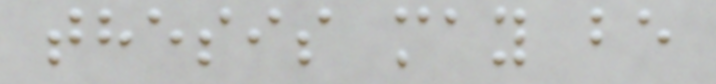thesis may be
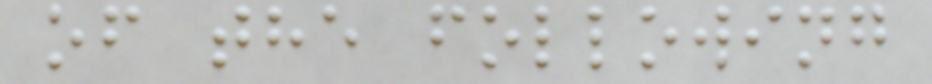of the following
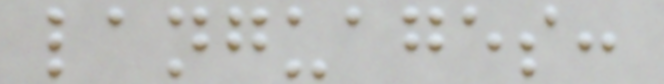languages:
